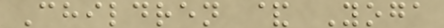Children & Yoga
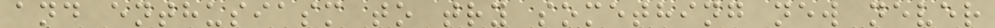and enthusiasm to try something new never
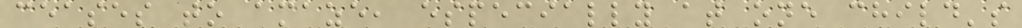ceases to amaze, especially at one child's
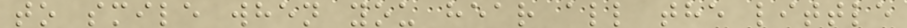to smile when you hear all the little
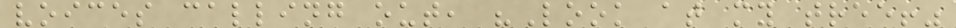voices calling out, "Look at my tree!"
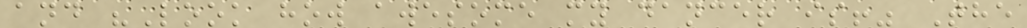and "Look how awesome my dancer is!" The
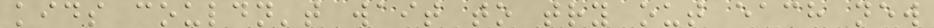kids couldn't wait to try out each new
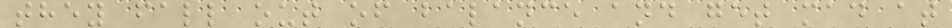they fall out of balance and get mad at
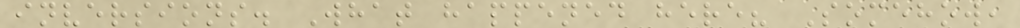inversions. What happened here? Somehow,
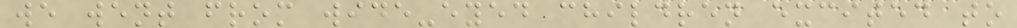we went from wide-eyed children excited to
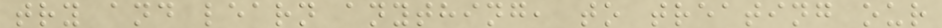try and learn anything, to treating our
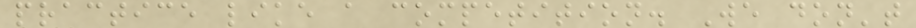practice like a competition. We don't
